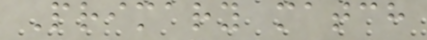Primary match
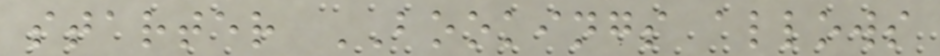starter BOOKINGS allows
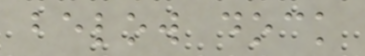below dock
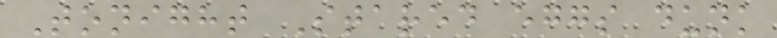Tonight Stared eggs dunk
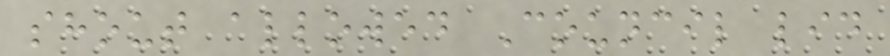shout allowed Council lid
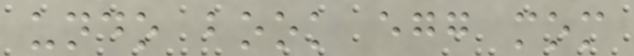undo book egg mom
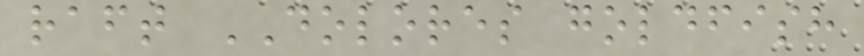raft DOLORES goldfish
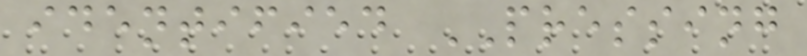identified PRESSING
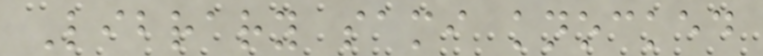Library sami knocked
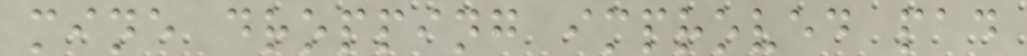mine dropping improved pad
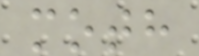moth
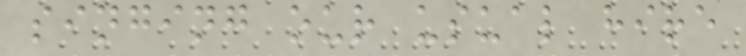singing our usual hire
